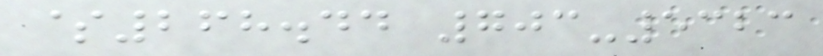$268.44 703-5323
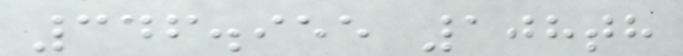346.955 108th
